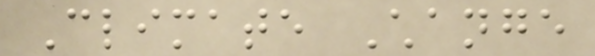Climate Change
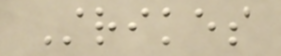Strikes
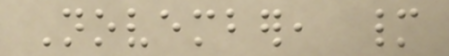November, many
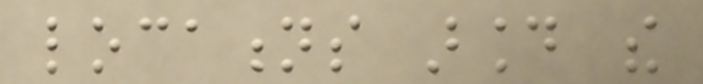locations around the
